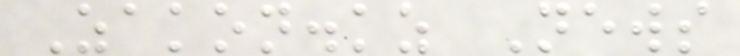Zakon.kz News
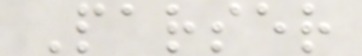Parser
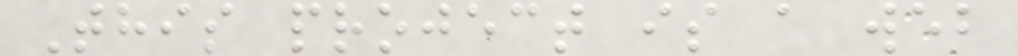This project is a web
